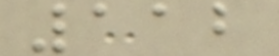112
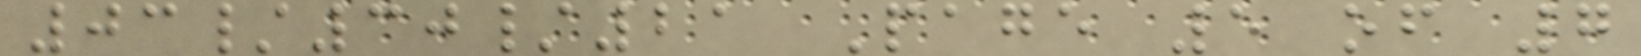03/30/21 Page 5 of 7
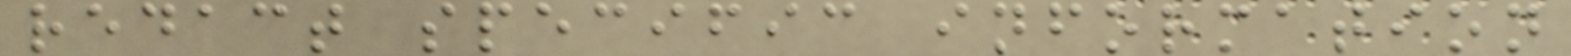redact specific information
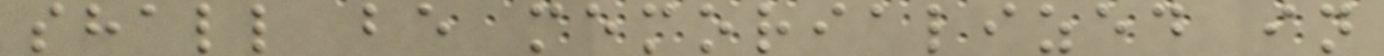shall be memorialized in
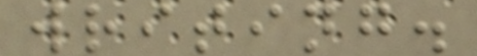writing.
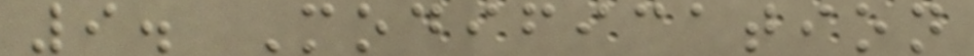9. Modification
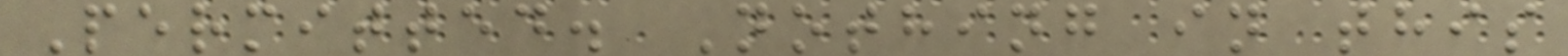Permitted. Nothing in this
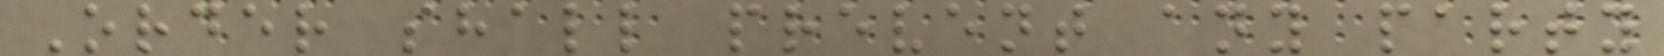Order shall prevent any party
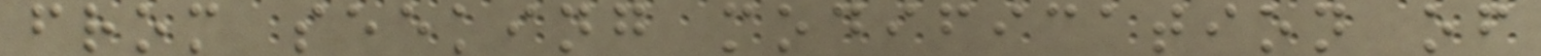from seeking modification of
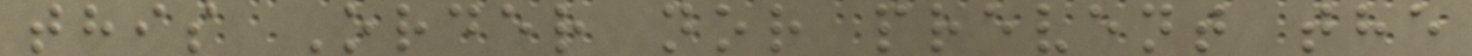this Order nor prevent the
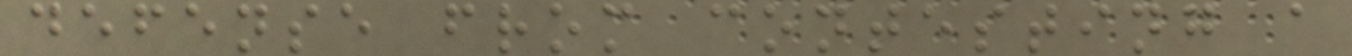defense from contesting a
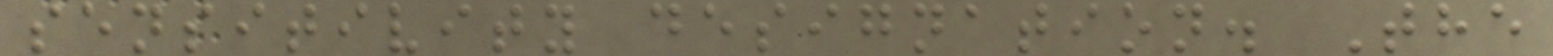sensitivity designation. The
